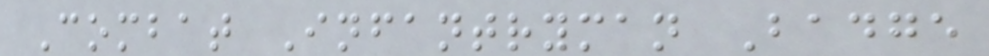Combat Infantryman Badge
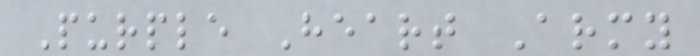Purple Heart Army
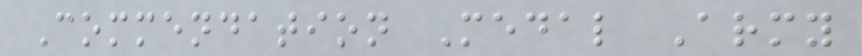Commendation Medal Army
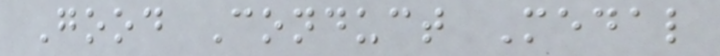Good Conduct Medal
